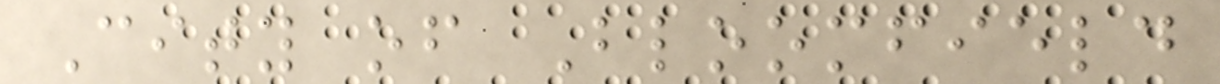City of Bloomfield
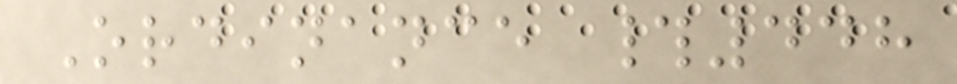Ordinance #448
